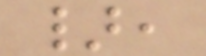},
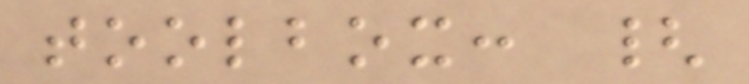toolbox: {
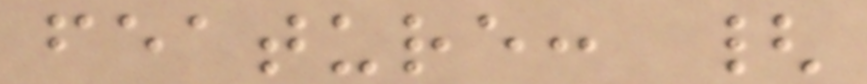feature: {
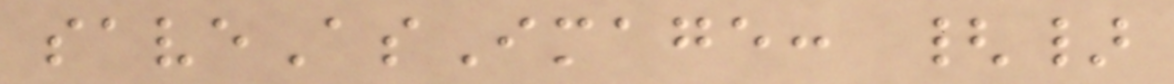saveAsImage: {}
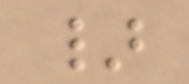}
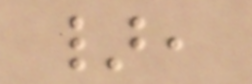},
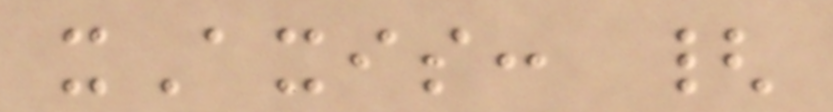xAxis: {
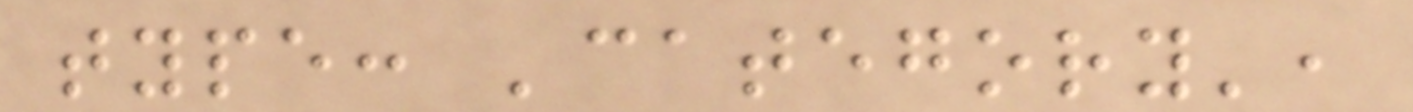type: 'category',
